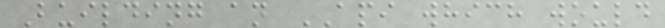Building an API which would
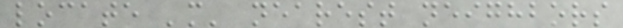locate 'm' nearest neighbors
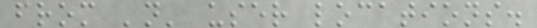from 'n' user locations.
